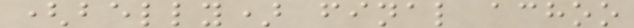(belly) final achoo
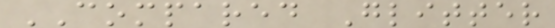COMPARED Glitter
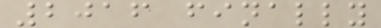2016 finally
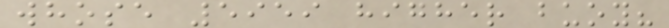whose 5959 higher buoy?
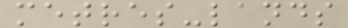metres-lands
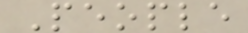People
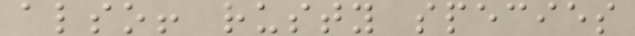also! rusty species
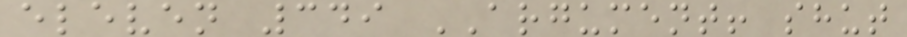eleven 349 ARGUMENT! shut
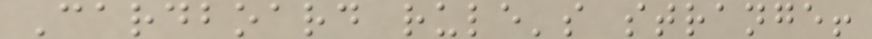Cardboard rule's strange!
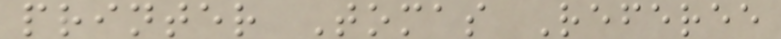printer Tomas Referee
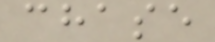chase
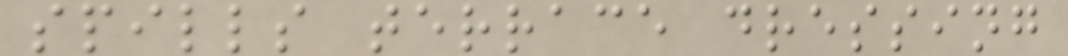spills terrace dressing
